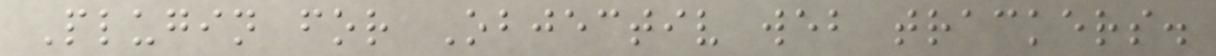Plugin for Objectiv web trackers.
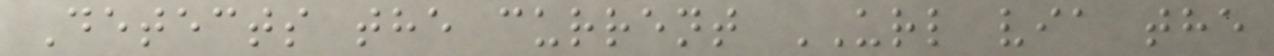Detects the current URL via the
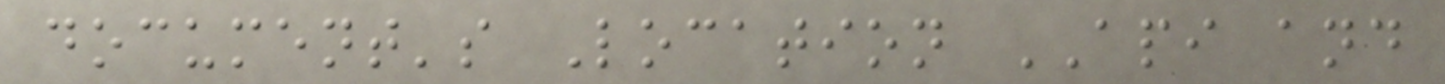document's Location API and
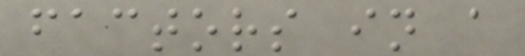factors in a
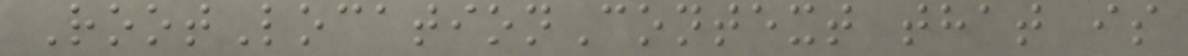RootLocationContext that is
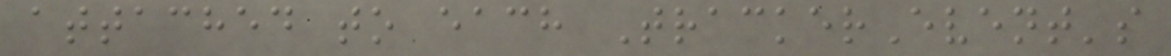attached to each TrackerEvent's
